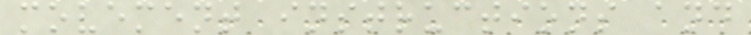movement instructions and
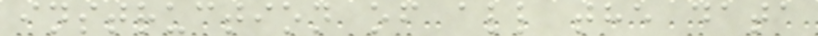instruction of all the data
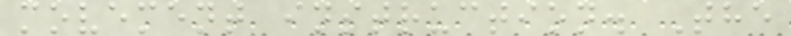movement instruction. The
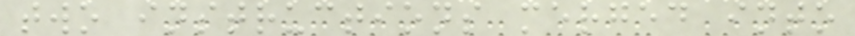two instructions merged into
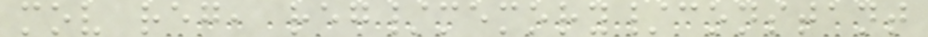mov reg, reg/memory/constant
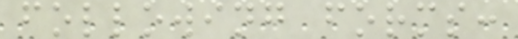following forms:
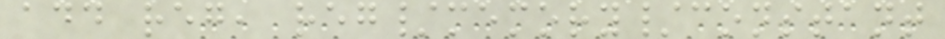add reg, reg/memory/constant
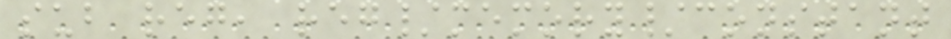sub reg, reg/memory/constant
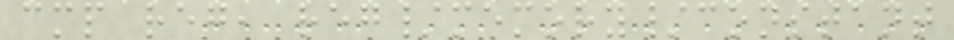cmp reg, reg/memory/constant
